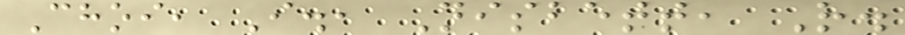Choi, I., Nisbett, R.
